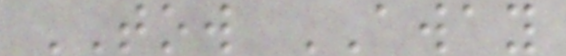TOW AWAY
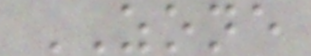ZONE
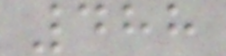488
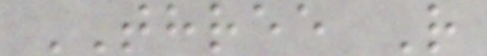THREE R
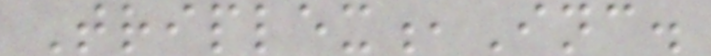Triplex,Inc.
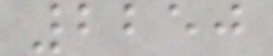2250
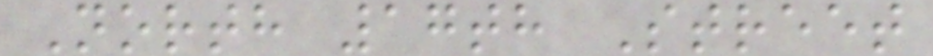North 17th Street
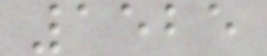1525
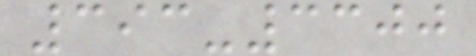393-3300
